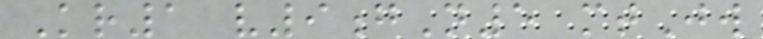Kr1 v9gN5 mtJw
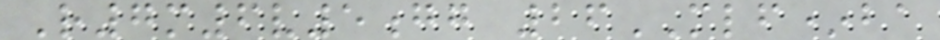R7m6v5gg 26MLF*ba
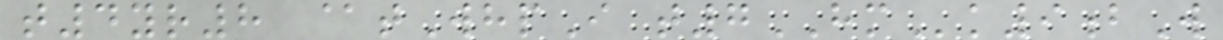t4yr8 @tWhpI t7HMk9bW
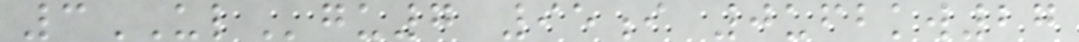3ULgu7 95i 0ufbkw27
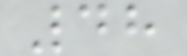48
